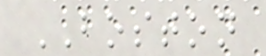BOSTON
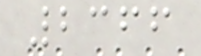2366
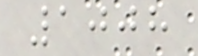1008
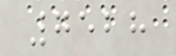7528
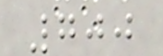700
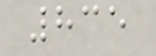835
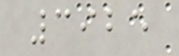3925
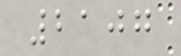2107
